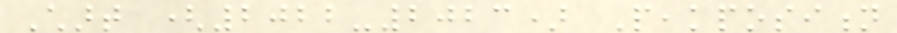Chart (2022-2023) Peakposition
